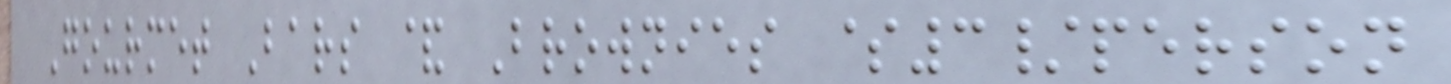Gourmet Bars & Brownies $3/person
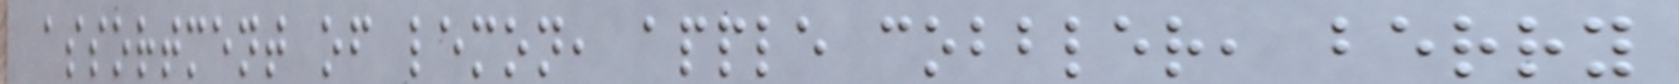assortment of lemon, apple cobbler, berry
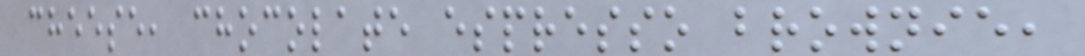cheese, chocolate espresso brownie,
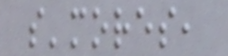s'mores,
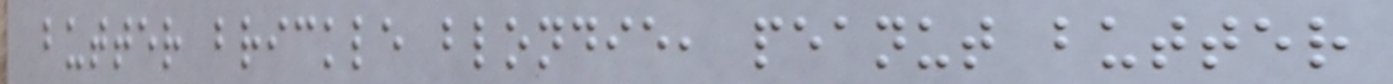butter brickle blondie, peanut butter
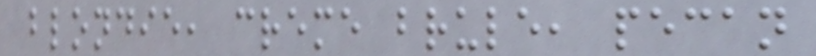blondie, creme brule, pecan
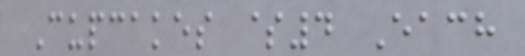Cupcakes $4 Each
